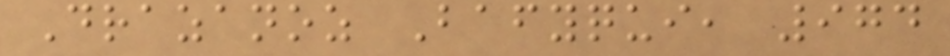Drazanoz Bafyqui, 974
